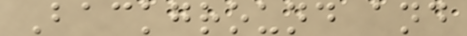Background and
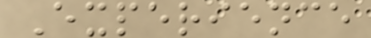Experience
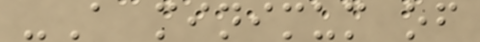-A minimum of
